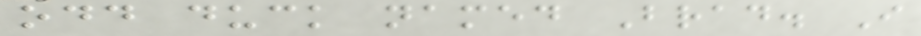odd duck named Brad. I
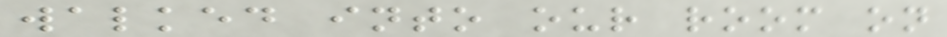walked into our room on
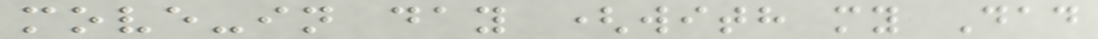move-in day (with my Dad
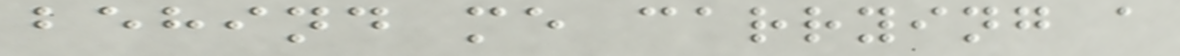behind me carrying a
